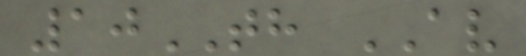10TH AV
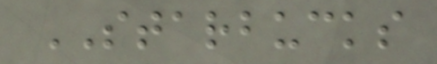STARBUCKS
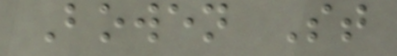Bowen St
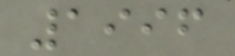1996
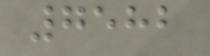7582
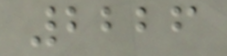2226
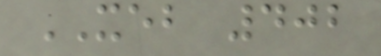XEB 402
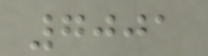7001
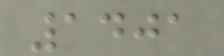1401
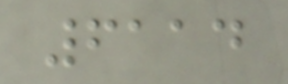6114
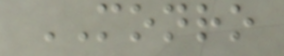MONRO
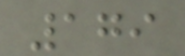179
